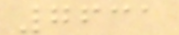7631
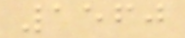1560
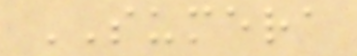SUMERA
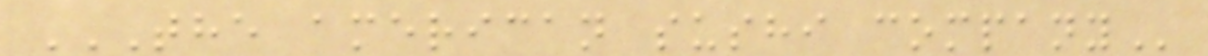THE AMERICAN SUSHI COMPANY
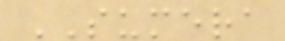SUMERA
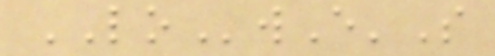LOwE'S
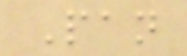Pan
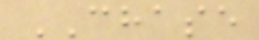CHASE
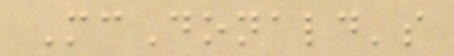McDonald's
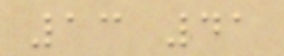13 41
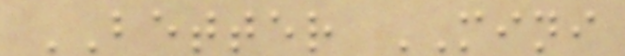BETTER MINI
